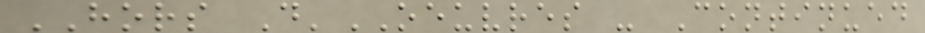HORS D'OEUVRES - Continued
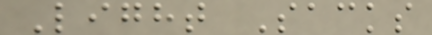Light Sacks
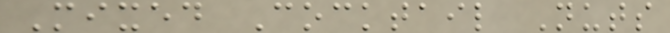Mixed Cocktail Nuts
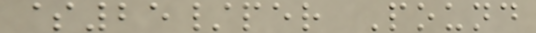$25/per Pound
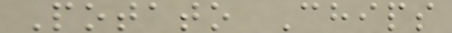Potato Chips
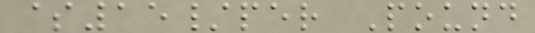$15/per Pound
